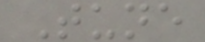Tune
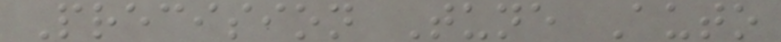Precision Tune Auto
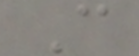C
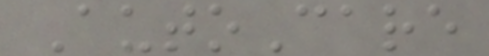AutoCare
